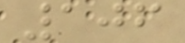106
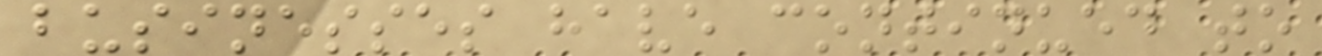businesses have continued to
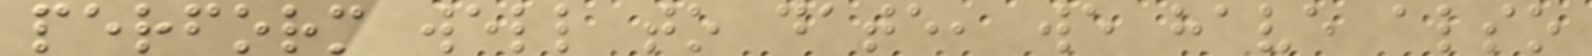perform well to date, we have also
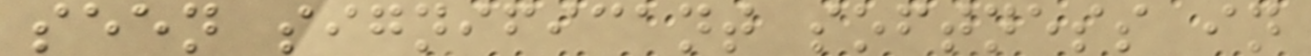seen significant softness in
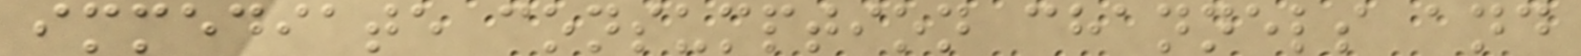immediate consumption channels and
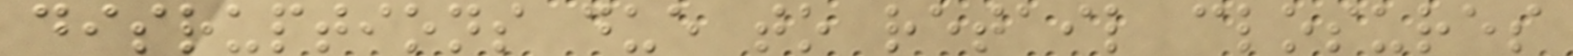disruptions due to retail closures
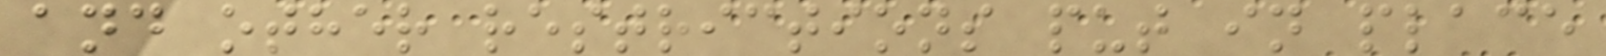and other restrictions put in place
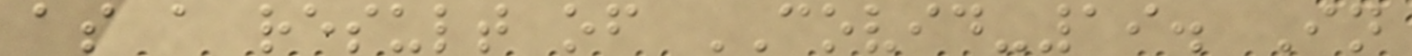as a result of COVID-19. In
